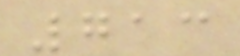713
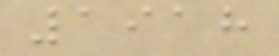1918
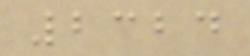2324
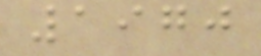1970
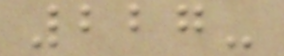227-
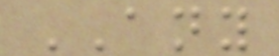ANY
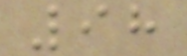98
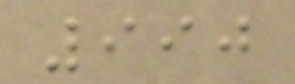990
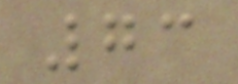73
